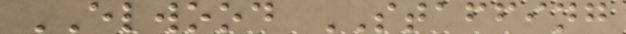ELWOOD STAFFING
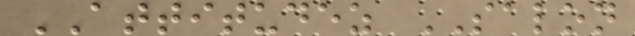ATTITUDEZ SALON
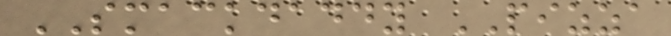SMACKDADDY PIZZA
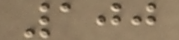100
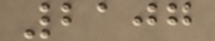2107
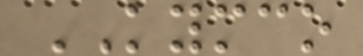KYMCO
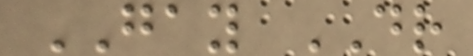GAY DR
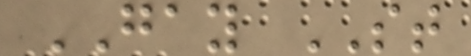GAY ST
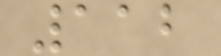112
